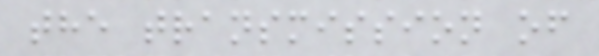the transmission of
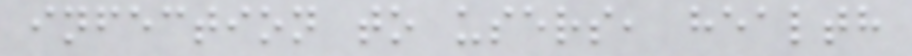infection to users, health
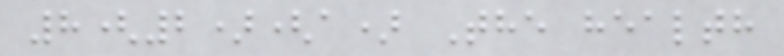8(2)(a) The health
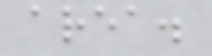area.
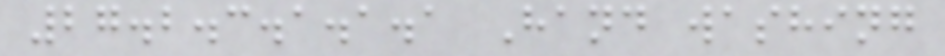27.2.3.1.1.1 Hand washing
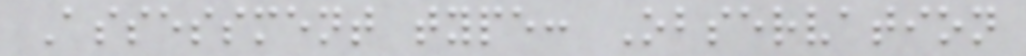Assessment type: Observation
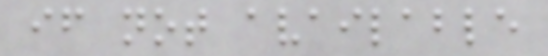if not available
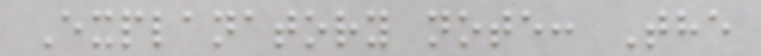Explanatory note: The
